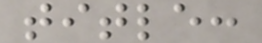title:
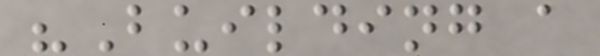"Building a
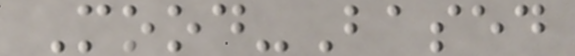Mood-Based
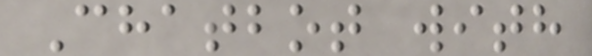Chatbot with
